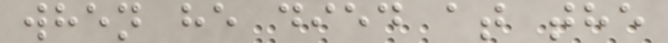when he died at the
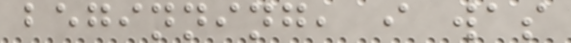beginning, i was
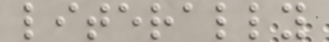literally
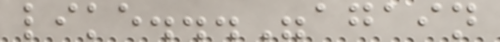like..."again
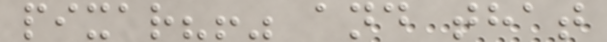pixar?!" and that
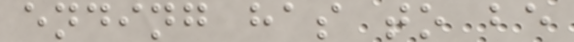ending has to be
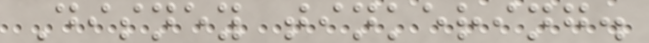Disney tinkering.
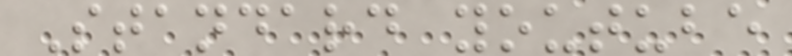Standard youtube
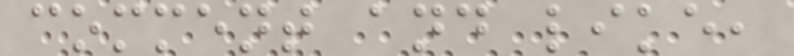comment and like,
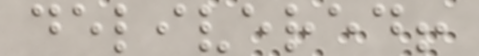delivered!
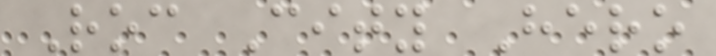Roc City Hero
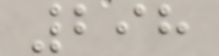298
